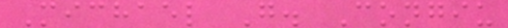Michael G. Congiu
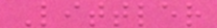Littler
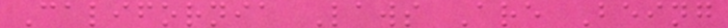California Laws Are Being
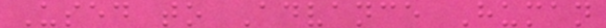Used to Advance Human
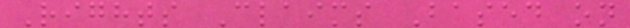Rights Claims Based on
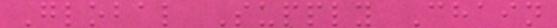Global Supply Chain
